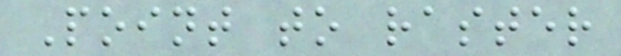Point to raster
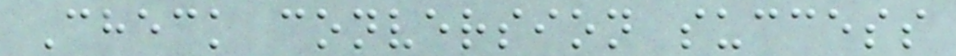Check conversion success
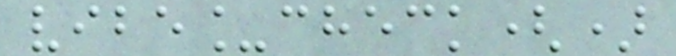vibe_check()
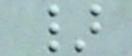}
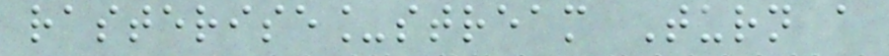rasterise_stream Turn a
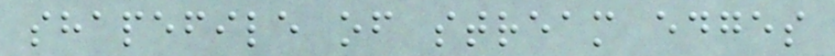shapefile of stream edges
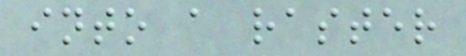into a raster
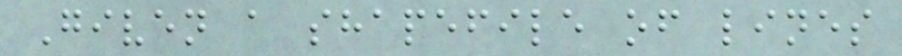Given a shapefile of lines
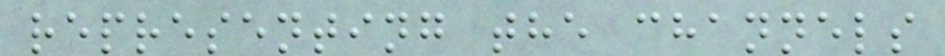representing the channels
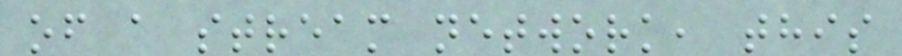of a stream network, this
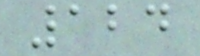124
